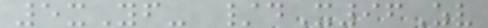5xYf- /dX96Zv
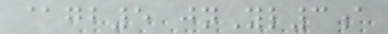@gb5 jnYl3a
